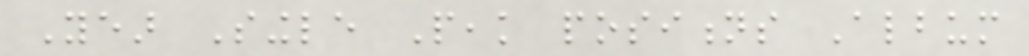Year Single Peak positions Album
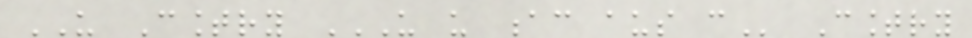US Country US US AC AUS CAN Country
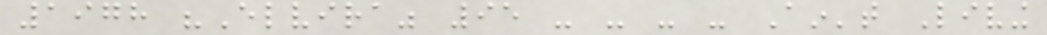1978 "Elvira" 95 - - - - Ain't Living
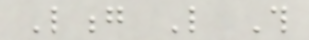Long Like This
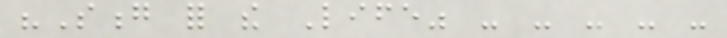"Song for the Life" - - - - -
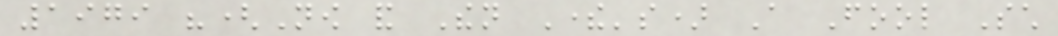1979 "(Now and Then There's) A Fool Such
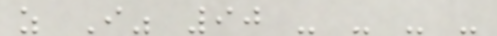as I" 90 - - - -
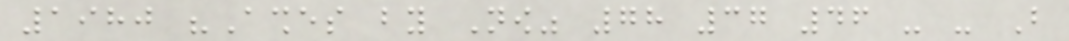1980 "Ashes by Now" 78 37 46 - - But
